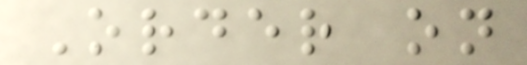Order on
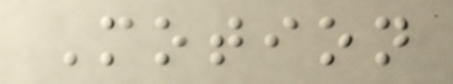Motion
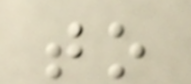to
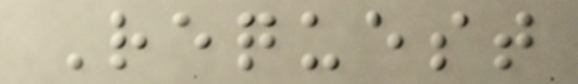Request
